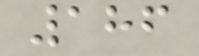186
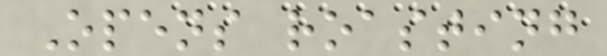Opens roasting
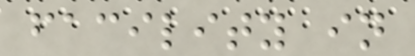facility in
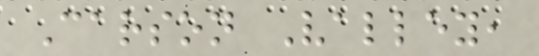Carson Valley,
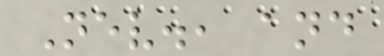Nev., and
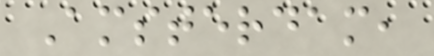Amsterdam,
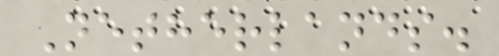Netherlands.
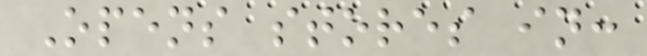Opens stores in:
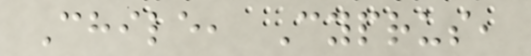Chile, Cyprus,
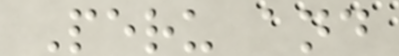Peru and
